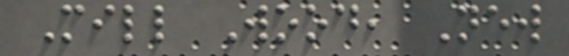Mill Wood, New
